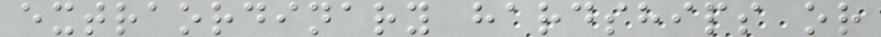extraordinary hardships or
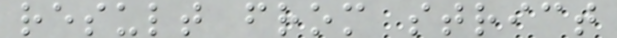result from strict
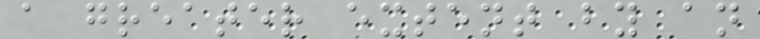a greater extent by an
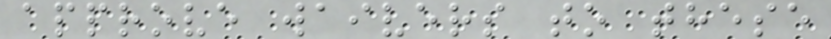approve waivers to these
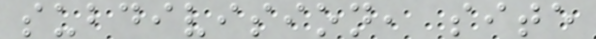subdivision, site
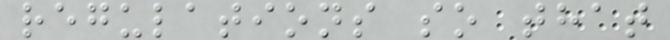regulations so that
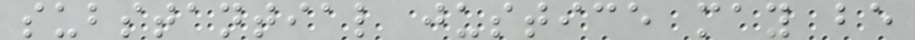substantial justice may be
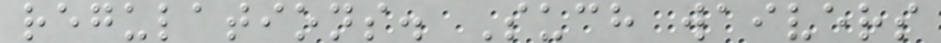regulations. Such waivers
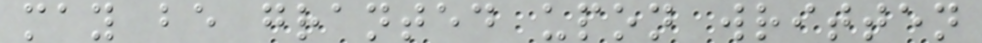may be granted upon written
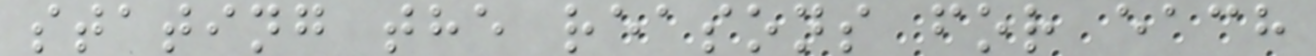stating the reasons for each
